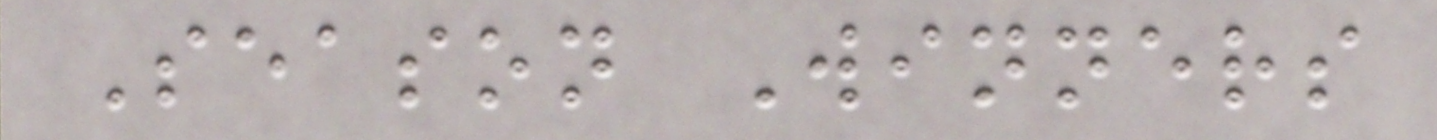Season Winners
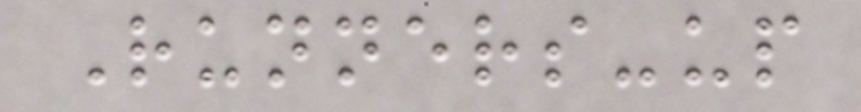Runners-up
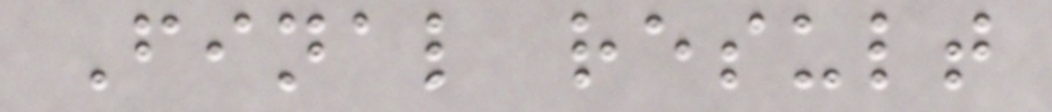Final result
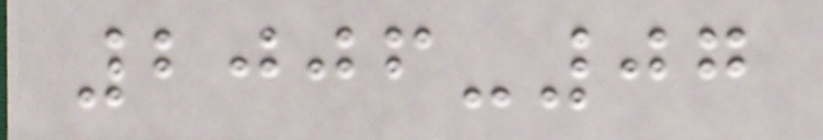2006-07
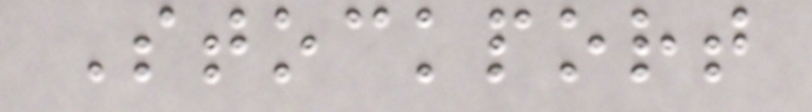Stockport
